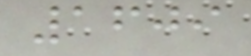1609
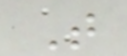T
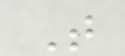T
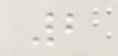2
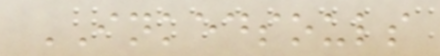INKEDSOULS
